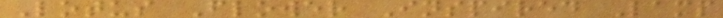Lotus Flower Inspired Lamp
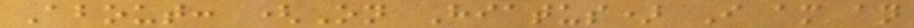About: (On Hiatus) I am an
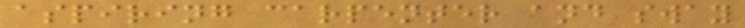aspiring carpenter and sway
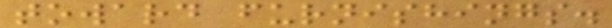toward furnishings.
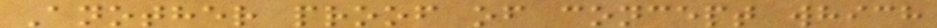Another proof of concept which
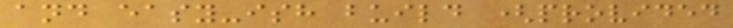and easy-ish build (provided
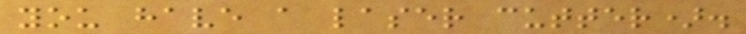you have a laser cutter).
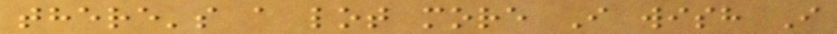there's a lot more I wish I
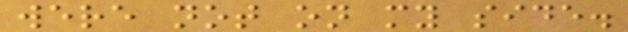were not on my side.
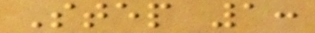Step 1:
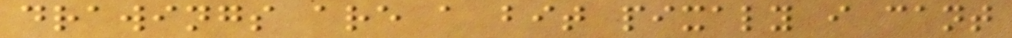drawings are a bit pixaly i cant
